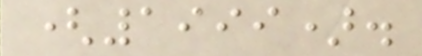(1999).
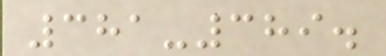381-389.
